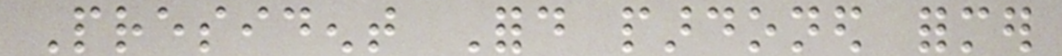President Ford pardoned former
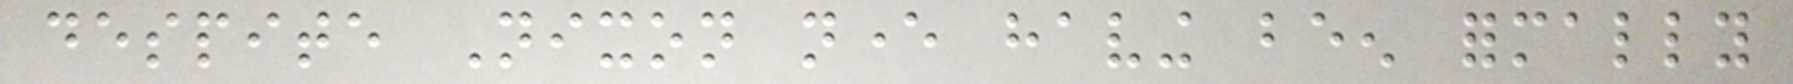despite Nixon never having been formally
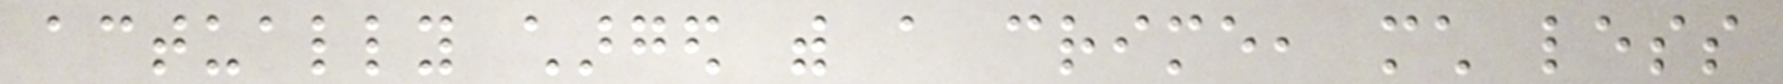actually charged with a crime, much less
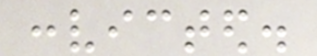convicted.
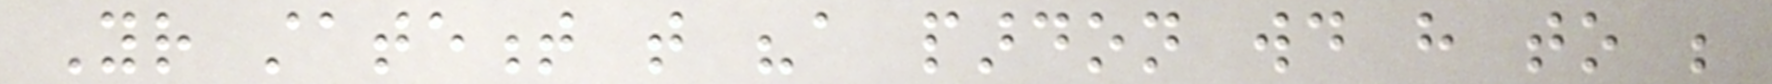Your statement that "a pardon would have to be
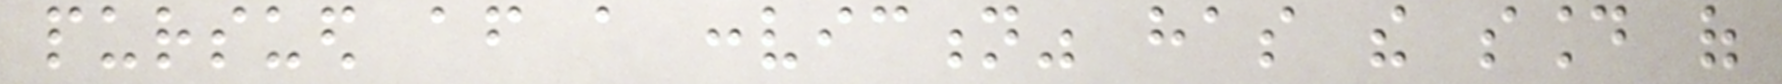pursued after a conviction" has the sound of
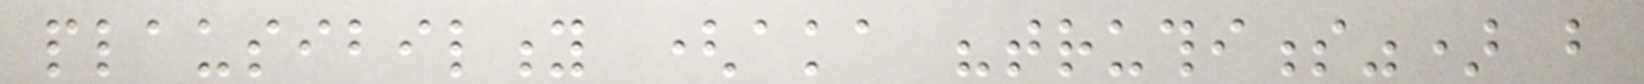plausibility (aka "truthiness") but
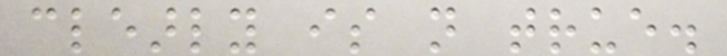clearly is not true.
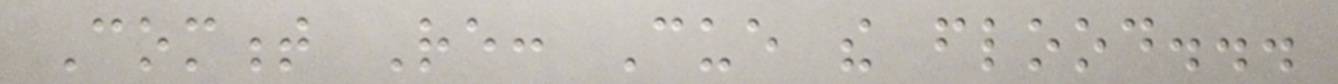Comment Re: Cue the flood...
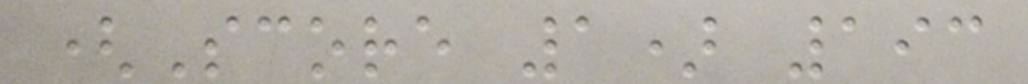(Score 1) 193
